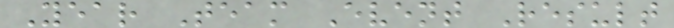Year Team Event Result
